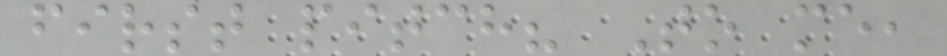first pitch? To me,
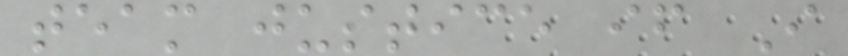team justice if I
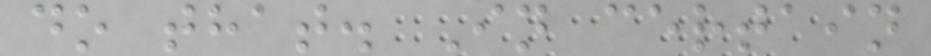do that. In certain
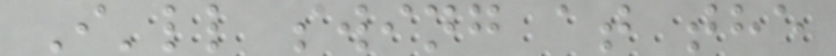I'll swing at the
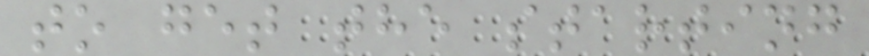to get the starting
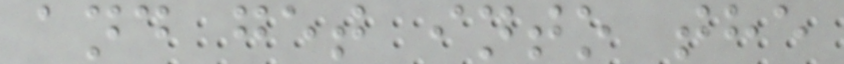and get into the
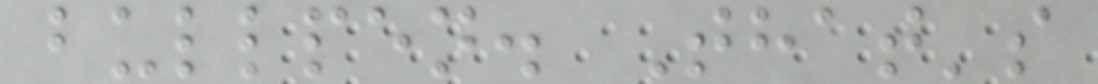bullpen. That's
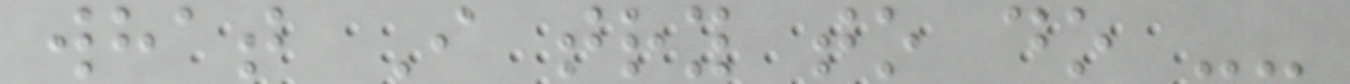what I try to do --
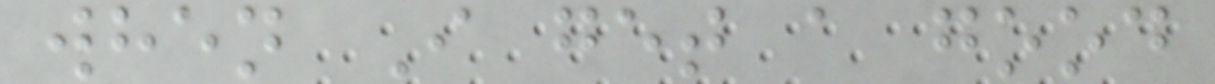when I get a good
